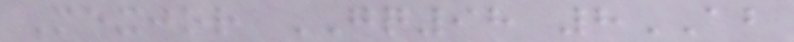Mexjor GQ98 8AB
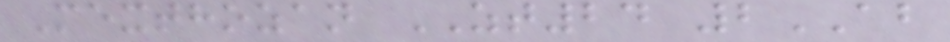Mexthozan ZT24 2AB
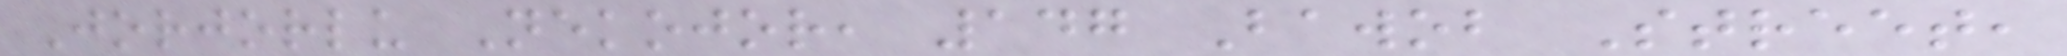Jorjorlu Nekojor, 147 Bawob Street,
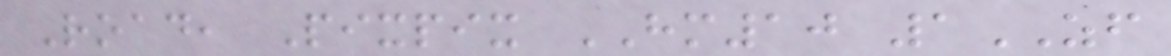Road, Pixpix HM10 1ZF
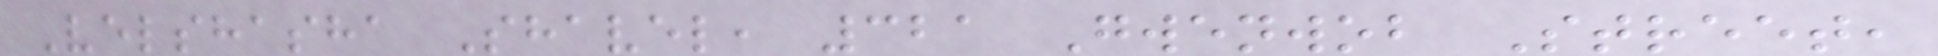Velshasha Shavel, 321 Gwenwob Street,
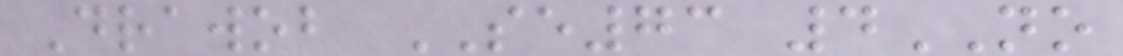Drawob SE73 4NO
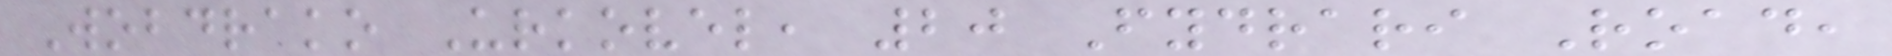Wobdrako Urkovel, 20 Fydrari Road,
